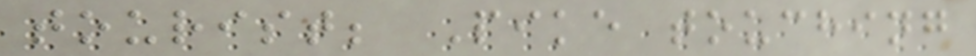tourist; Pike touching
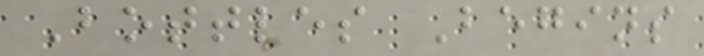Bottles Begins
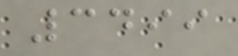3499
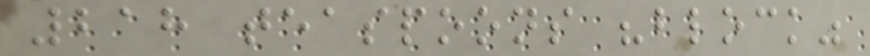218 teaspoons "block"
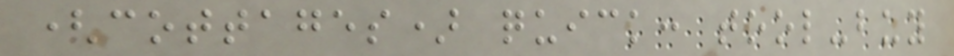(cottages) quick: tool-buy
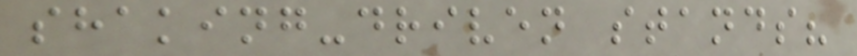shaking-driven stands?
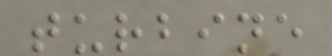turbine
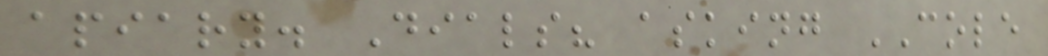apiary. Dials? asking COLE
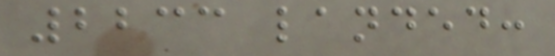2233 landed:
